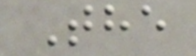The
